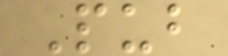Pub
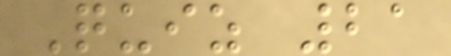Quiz 21
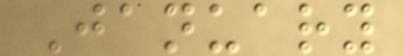January
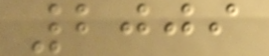2009
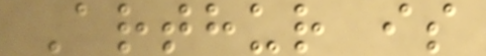Arthur is
